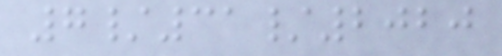7/31/2020
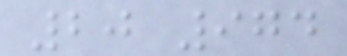20 974
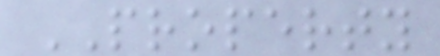PROPERTY
